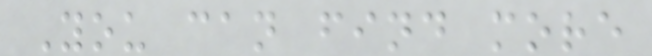You can find more
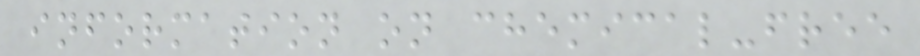information on chemical-free
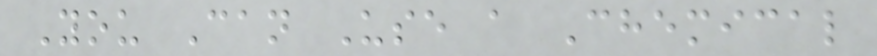You Can Use a Chemical
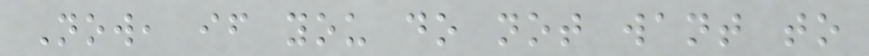Now, if you do not want to
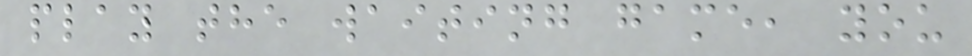play the waiting game, you
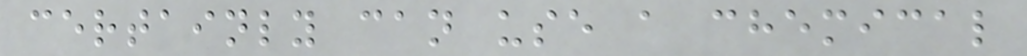certainly can use a chemical
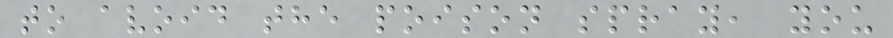to avoid the poison spray, you
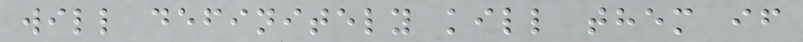will definitely kill them if
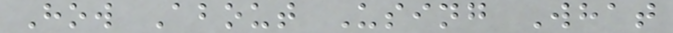How About Using What
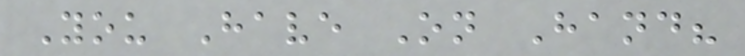You Have On Hand?
